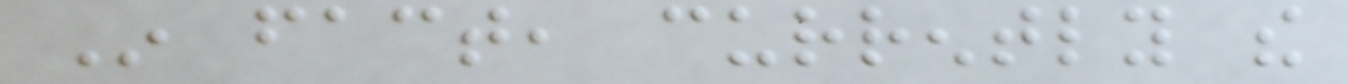In fact, currently the
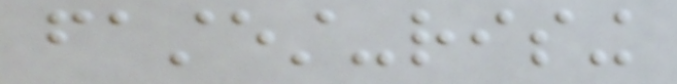fastest-rising
